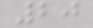20
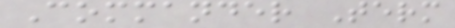Commander Term
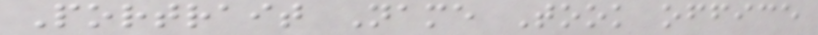Portrait Name Took office
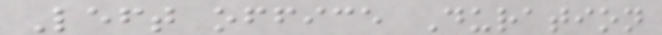Left office Duration
